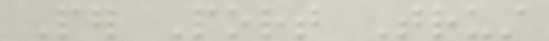Per Port Trust
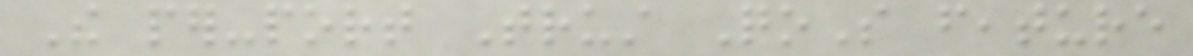The per-port Trust QoS feature
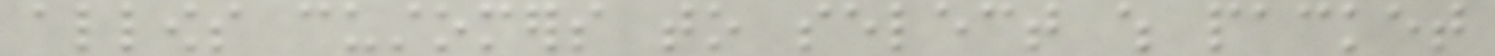allows customers to select which packet
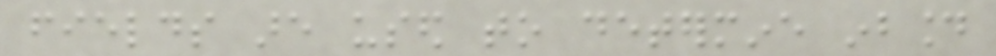fields are used to determine inbound
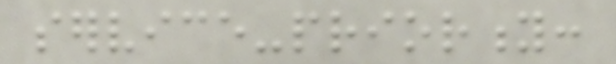service-priority:
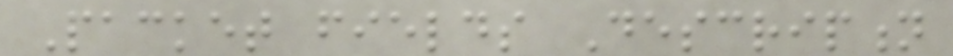Packet fields Description
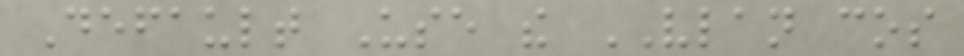Default Use the VLAN cos
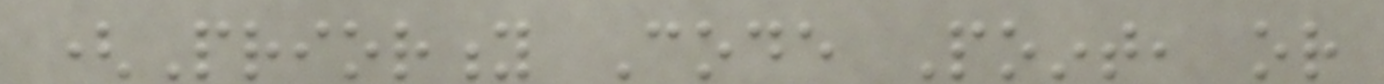(Priority Code Point, or
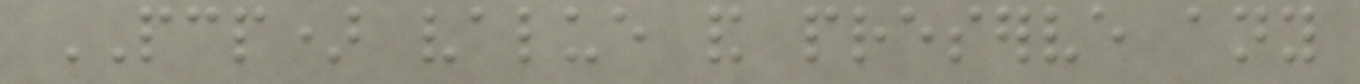PCP) value and preserve any
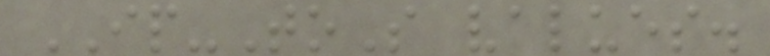IP-ToS values.
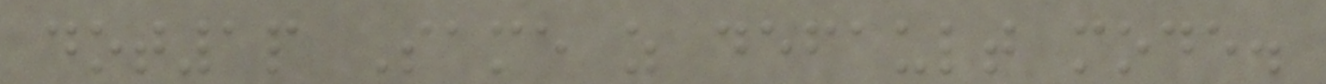dot1p Same as default mode.
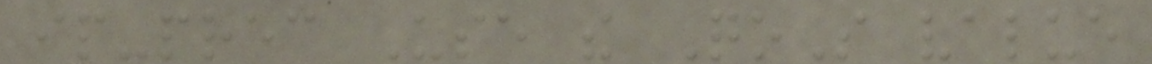ip-prec Use the QoS value
